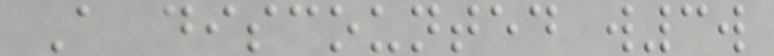A discounted w3w
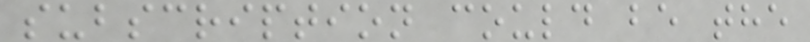subscription could be the
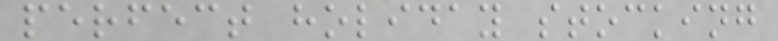perfect holiday stocking
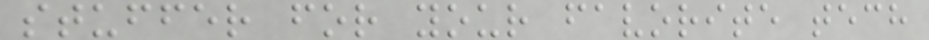stuffer for your favorite tech
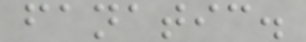fanatic.
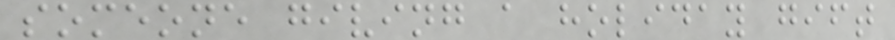someone giving a holiday gift
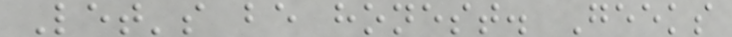Let's be honest. Geeks
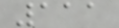111
